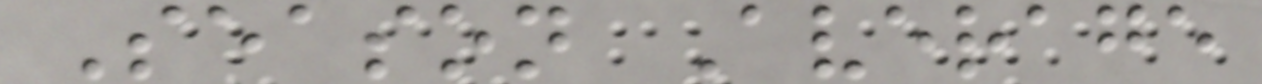Season Average
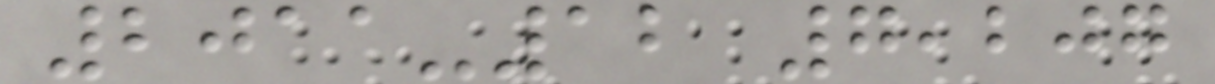2011-12 7,207
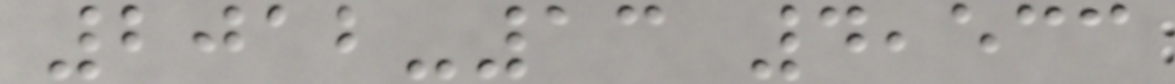2012-13 4,533
